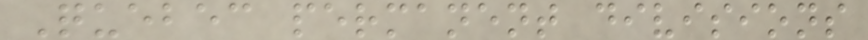Quebec permanent divisions
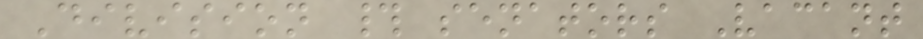Division # senators Vacant
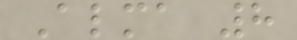Alma 8
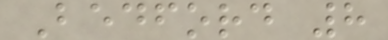Bedford 8
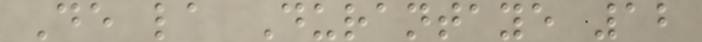De la Durantaye 12
